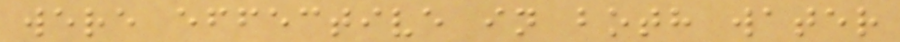were effective in both water
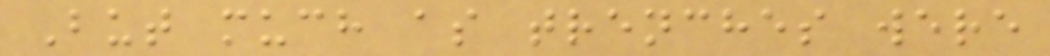But much as trenches were
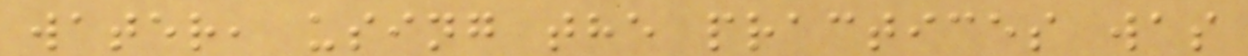water, using the practices was
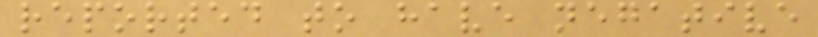reported to have negative
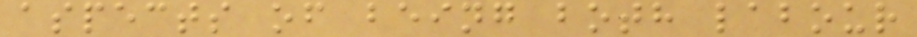aspects of being both labour
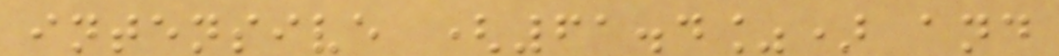intensive (61.4%) and
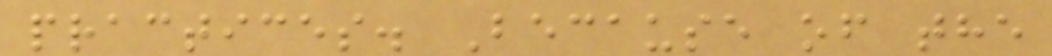practices. Because of the
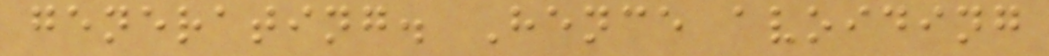generating. Hence avoiding
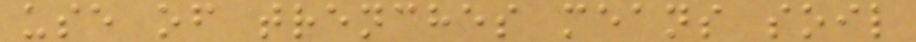use of trenches means soil
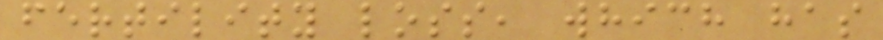fertility loss, which has
